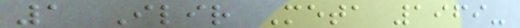1 Ilir Meta 1969-
